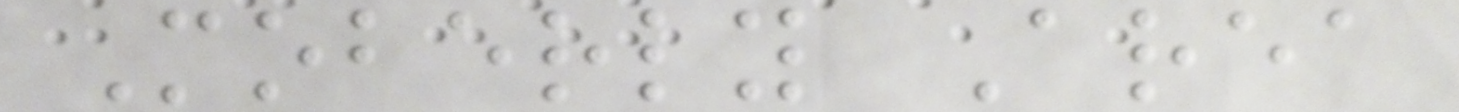Moberly Area
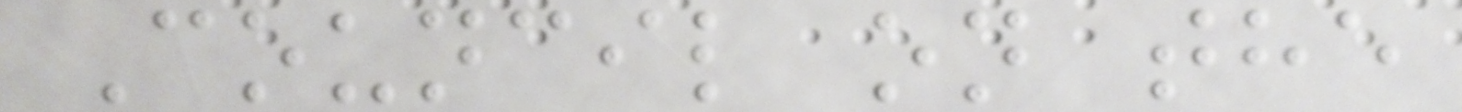Council on the
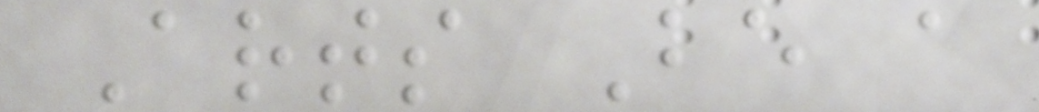Arts Be a
